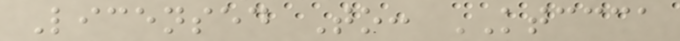Licensed To: KTCCCA
